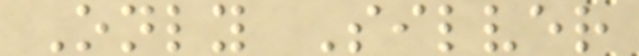Only Silver
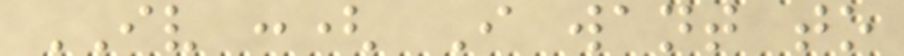IV :( I want to
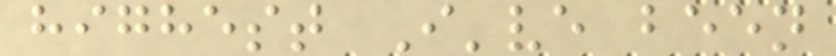highest I've been
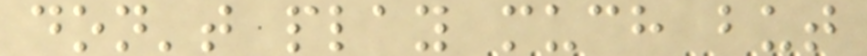don't play much but
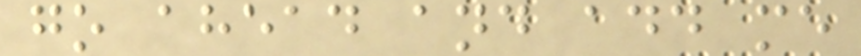go ahead and add me
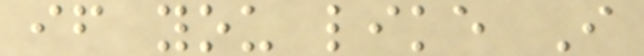if you like I
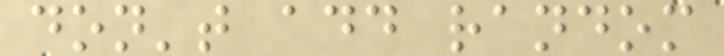don't add random
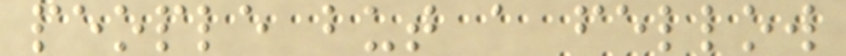people but a fellow
